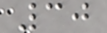30
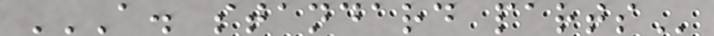A. STANDARD PARTS
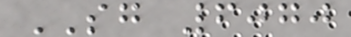SG 6070
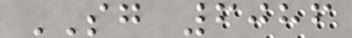SG 6086
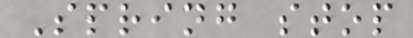Spring stop
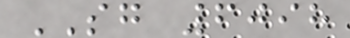SG 6098
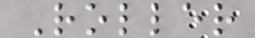Roller
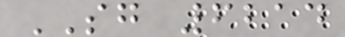SG 6214
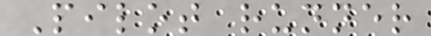Pilot runner
